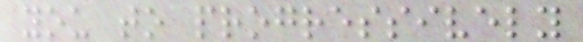you to progressively
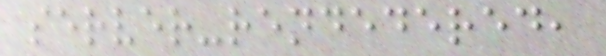server-rendedered,
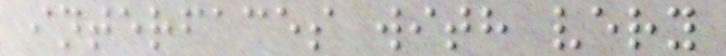interfaces with very
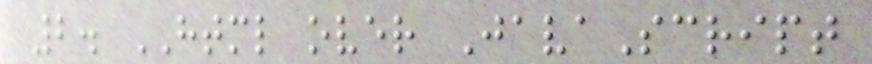2. HTML over JavaScript
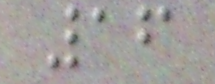16
